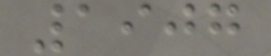1907
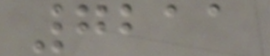7211
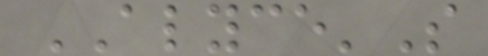ALYCE'S
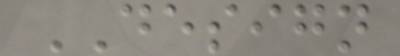DESIGN
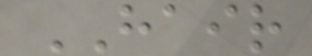HAIR
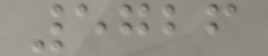5726
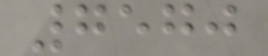7570
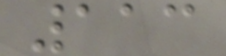113
